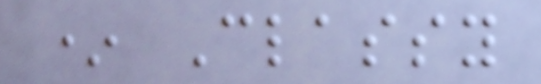* Classy
